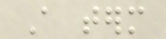A term
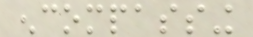encompassing
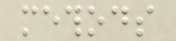methods
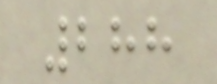288
